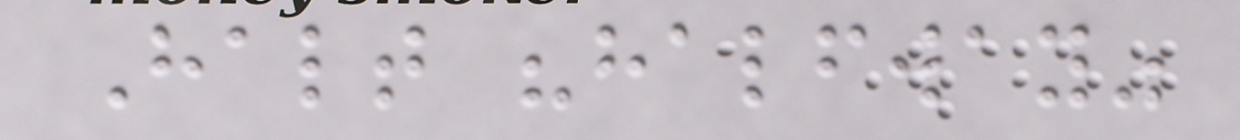Halt "halfway"
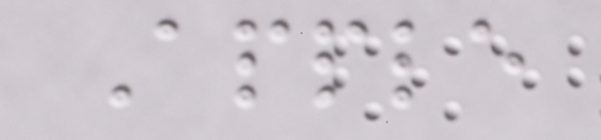Apple
